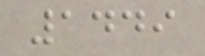1449
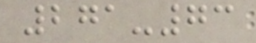271-73
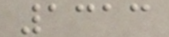1313
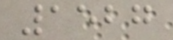1527
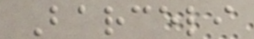Barceli
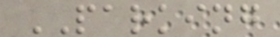PARKING
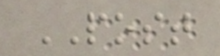POST
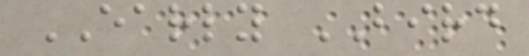EARLY BIRD
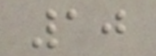10
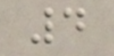4
